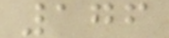176
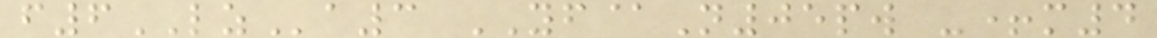f6LZa3 YF@N05pw -+m4
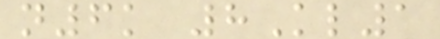n6k 8Kl1
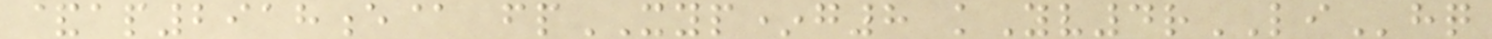&ap2918e@ fpXYP*g8 kYv4rLIhq
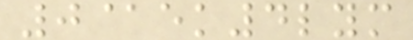0@ek4lym
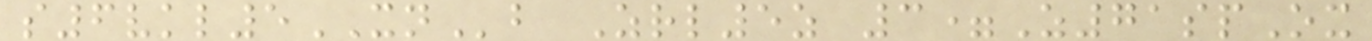s6vkl5XNb Zrl5z 3=Z71spOx
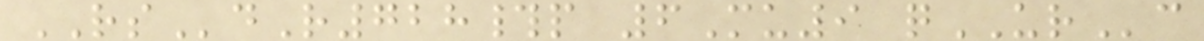RSdR728#p 6Mu9 qURc
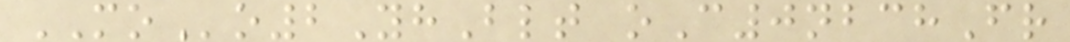MOo2YhBlt oC0nbchFr
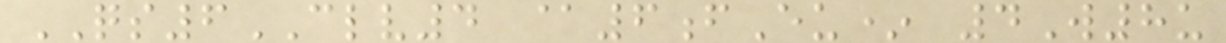QS6CLV4 @6fEu* 4W8u
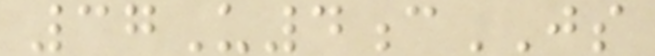37U4cJS
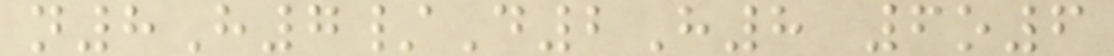n8H7/D2H8 6o6
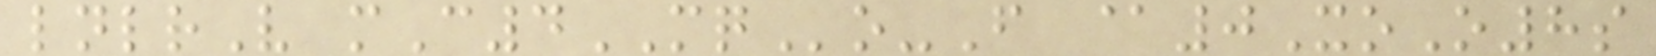lnlrV mC4MQo-F @0XoO8s
